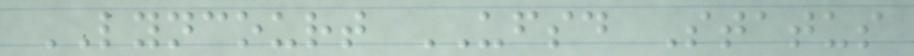LYNCOURT UFSD Status
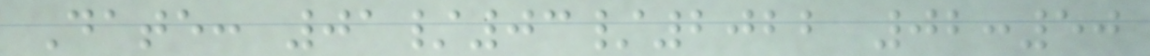Date: 01/03/2022 02:50
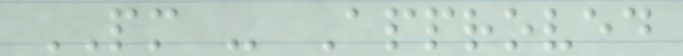PM - Approved
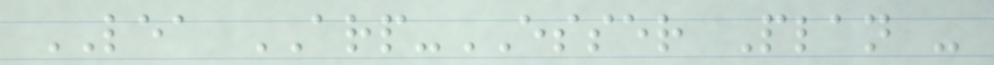LEA ARP-ESSER Plan -
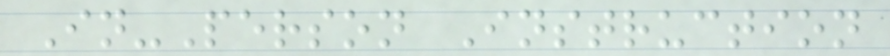In-Person Instruction
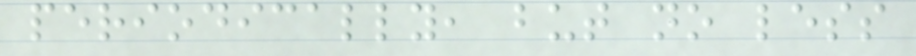periodically, but no less
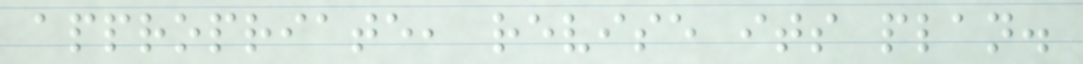appropriate, revise its plan.
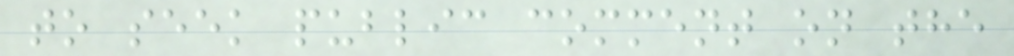to seek public comment on the
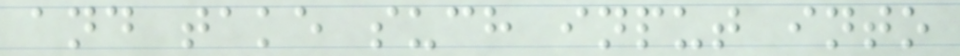and take such input into
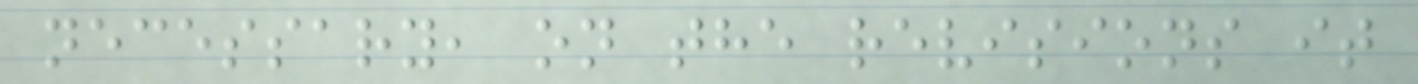necessary, on the revisions it
